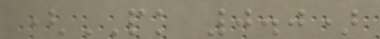(PK 0.0)
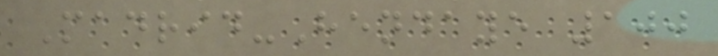Madrid-Hendaye 100
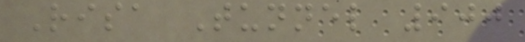Risa Tunnel 900
